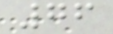76
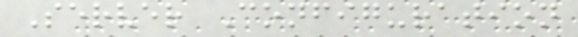Server Configuration
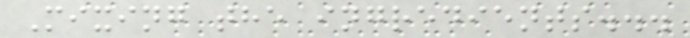Mixing the ingredients...
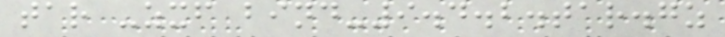tar -zxf bind-9.4.2.tar.gz
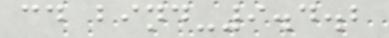cd bind-9.4.2
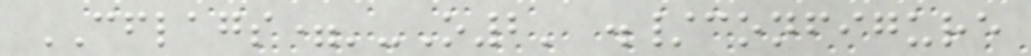CFLAGS='-O2' ./configure
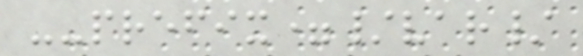--prefix=/var/
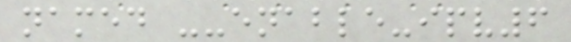named --enable-ipv6
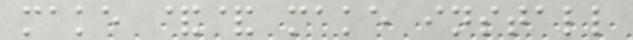make && make install
